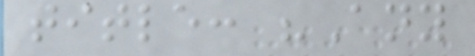title: "Any
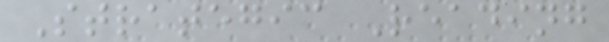Strategic Reading
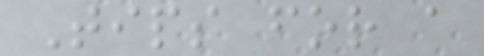Tips for a
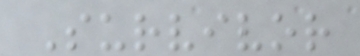Survivor
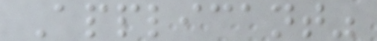Applicant"
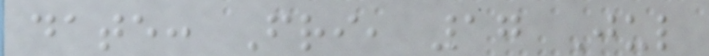date: Fri, 17 Jul
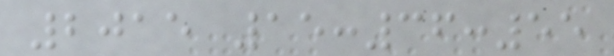2015 15:36:55
